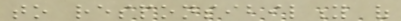to responsibility of
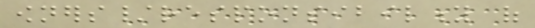owners/responsibility of
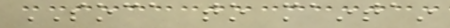SOCA to maintain
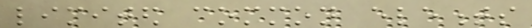limited common elements
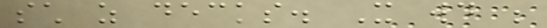such as decks. It would be
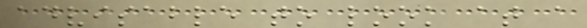advisable to look at a
